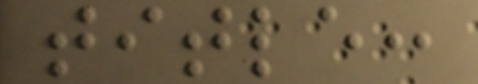title:
